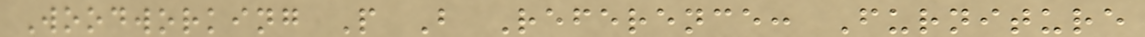Woodworking P B Reference: Furniture
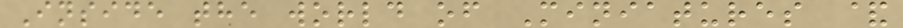Inside the world of Miniatures &
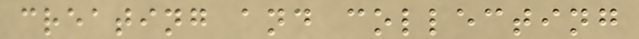creating and collecting
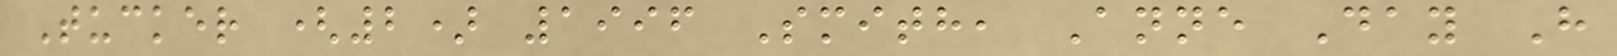Tucker (2) 1996 Smith, Anne Day H
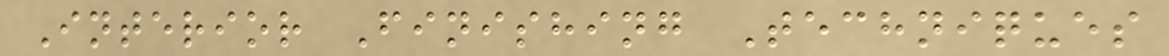Interior Finishing Techniques
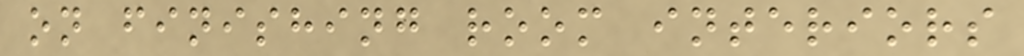on finishing room interiors
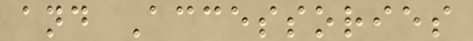and Accessories
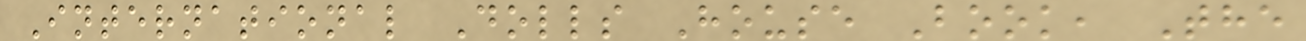International Dolls House Book, The
